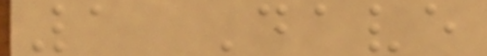1 Dave
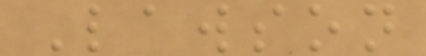Lawson
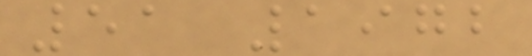51 1972
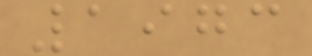1973
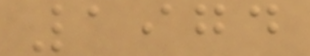1974
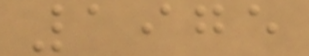1975
